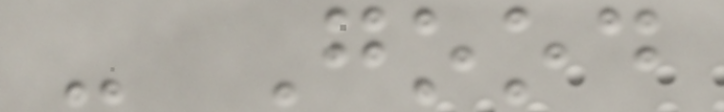- Good
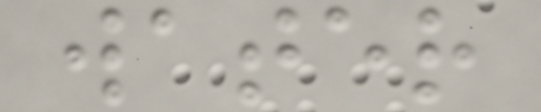water
